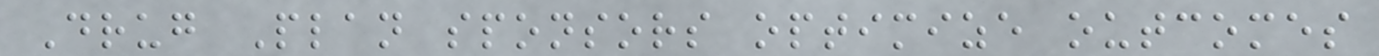Drug Plan sponsors optimize outcomes
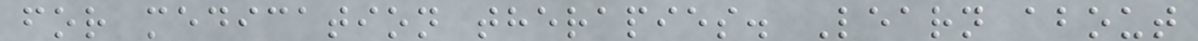for medication therapies. Learn about
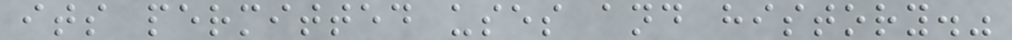its permitted uses and history."
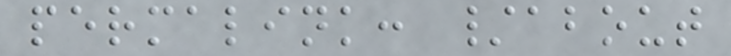permalink: /about
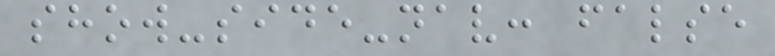show-side-nav: false
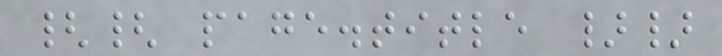{{ page.title }}
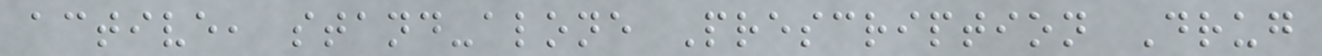active, stand-alone Prescription Drug
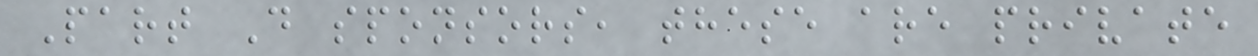Part D sponsors, these are private
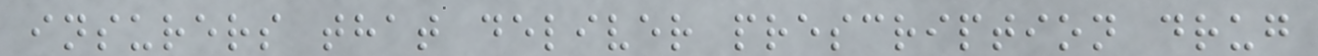insurers that deliver prescription drug
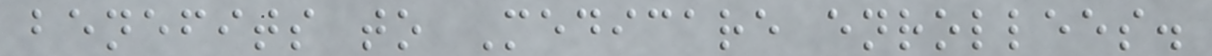benefits to Medicare enrollees.
